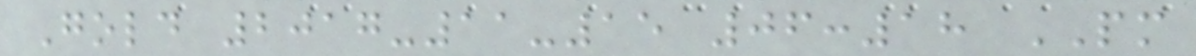Gold 2017-11-15 06:18 PM
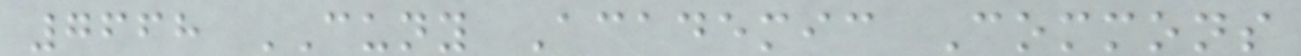7668 CUNY Academic Commons
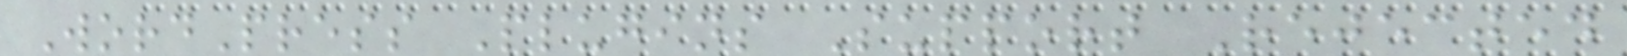WordPress Plugins Support Rejected
